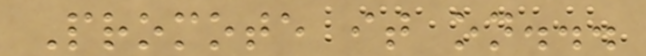Promote it on...
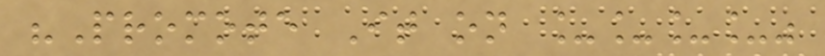"Promote It on ____"
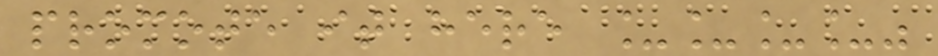promote it here ____"
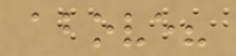above?
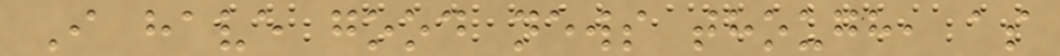I have good news though, as
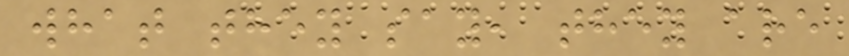what they say, they are
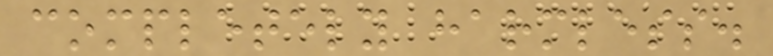completely harmless.
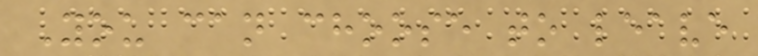You can choose to leave
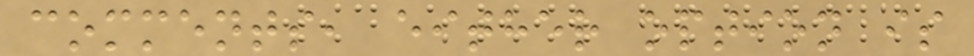comments, either option is
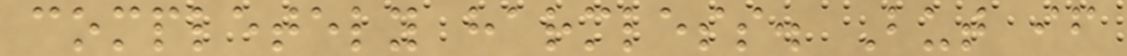completely harmless. But if
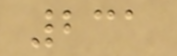231
